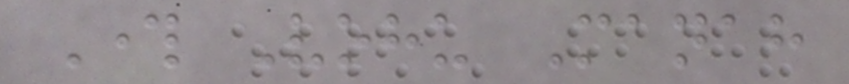Through Vohu Manah
